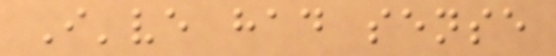I've had sense
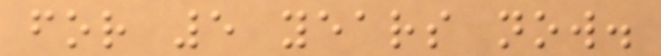for 5 years now.
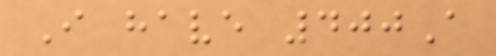I have 400A
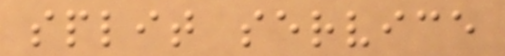split service
